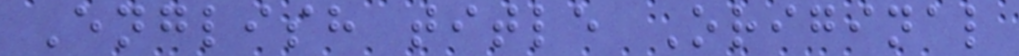English title Original
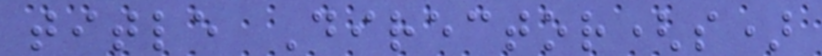title Director(s)
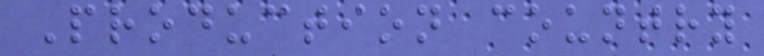Production country
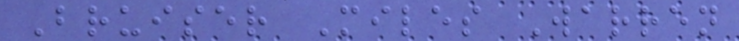Bruiser Miles Warren
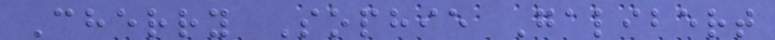Cherry Sophie Galibert
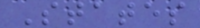States
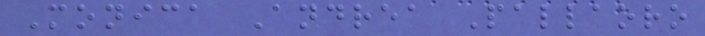Monica Andrea Pallaoro
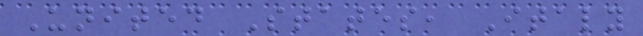United States, Italy
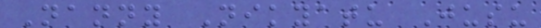Nanny Nikyatu Jusu
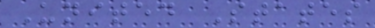United States
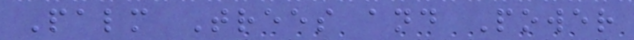Palm Trees and Power
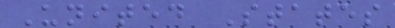United States
